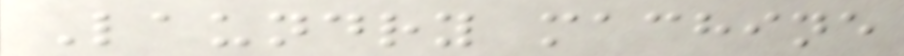Laundry machine
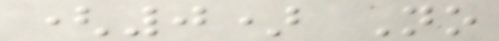(0) No
